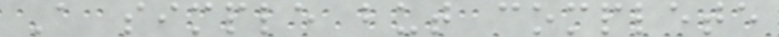A simple but complete
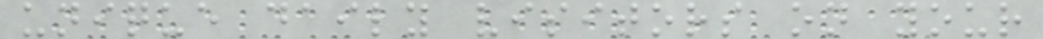unique daily visitors on your
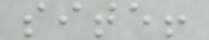site!
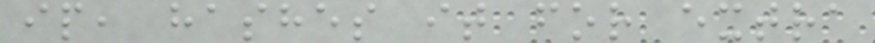ip, hashes it for extra
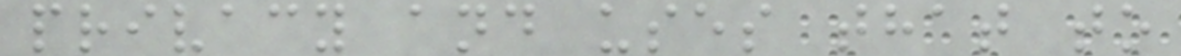privacy and uses that to
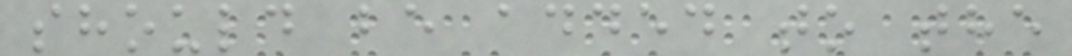should be added to the
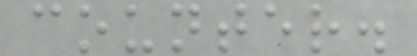counter.
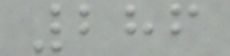286
